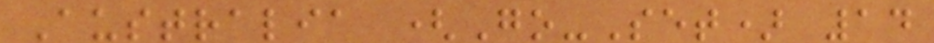Australia (Go-Set) 14
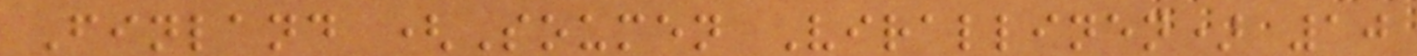Finland (Soumen Virallinen) 10
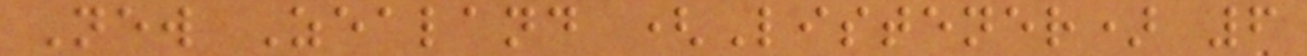New Zealand (Listener) 6
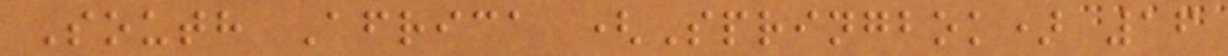South Africa (Springbok) 16
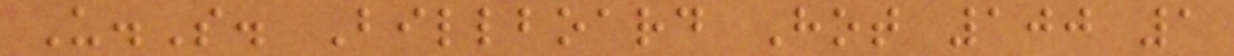U.S. Billboard Hot 100 1
